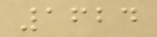1624
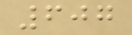607
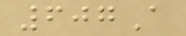607A
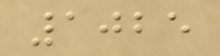1025
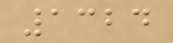1324
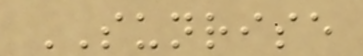SUNRISE
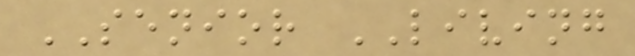SENIOR LIVING
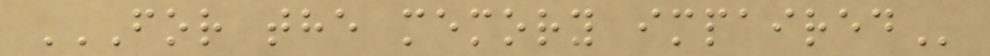FOR THE MEMORY IMPAIRED
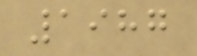1987
